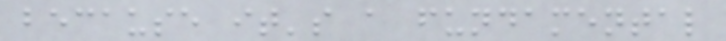because it's a fundamental
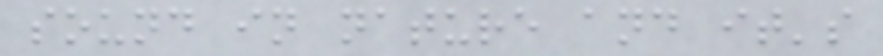sound in nature and it's
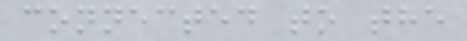connected to the
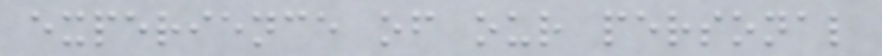experience of our personal
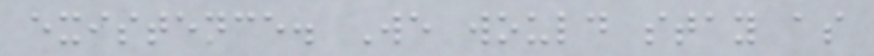existence. We would stay as
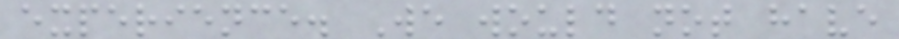experience. We would not have
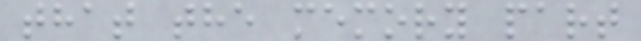that the memory part
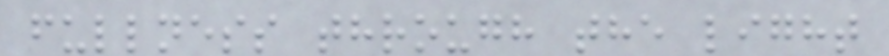fullness through the light
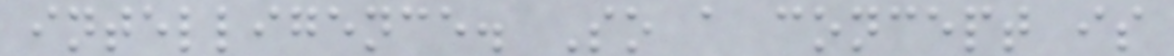intelligence. So a concept is
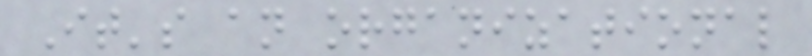It's an organizational
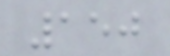150
